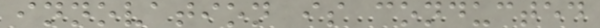innovation is conducted
